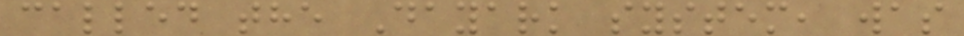called the Dayark system, was
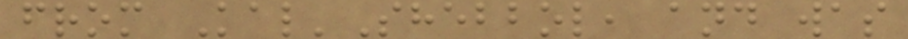from Kal'Shebbol, and was
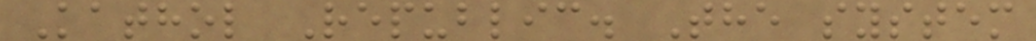Kathol Republic. The system
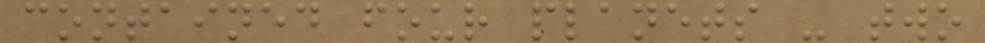contained four planets - two
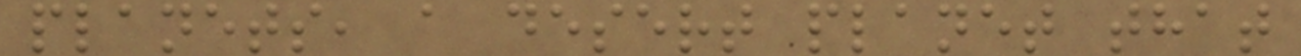planets, a desert planet that
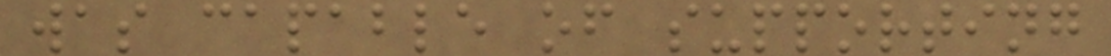was capable of supporting
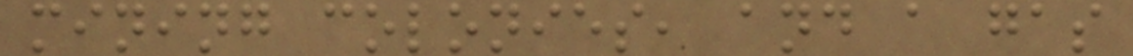mining colonies, and a gas
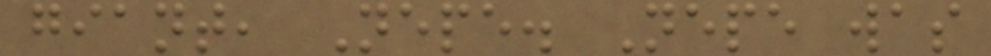giant, Nepe. Nepe was
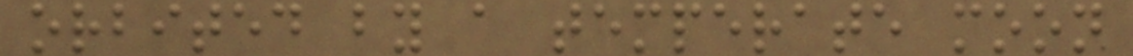orbited by a temperate moon
